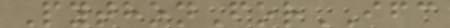PythonForIFC
